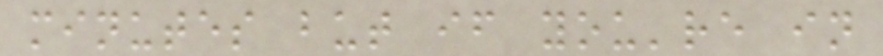minutes but if you're in
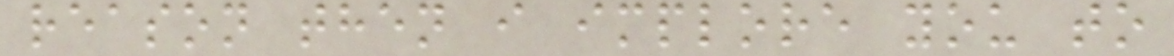reason then i implore you to
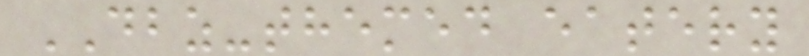DBZ-themed eatery
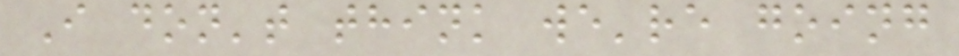I don't think we're going
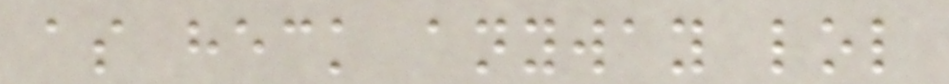as heck anyway lol
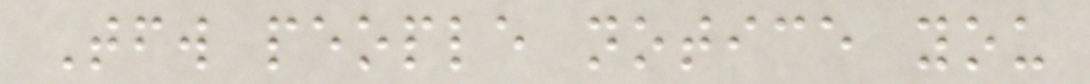Tfw people notice you
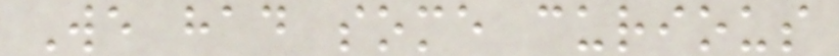We had some curious
